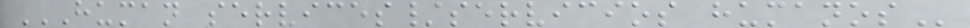HUMAN SERVICES/SERVICIOS HUMANOS
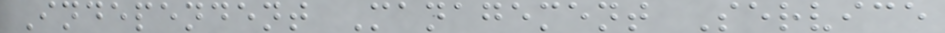Independent Management Service
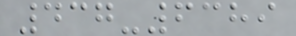437-6389
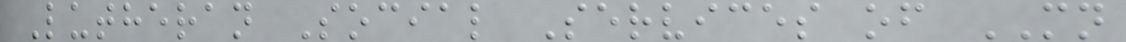Lutheran Social Services of MN
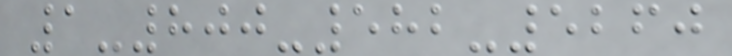1-800-582-5260
